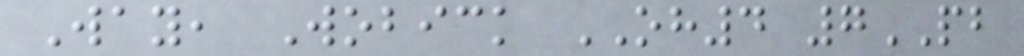Way, Wobick OH4 7PB
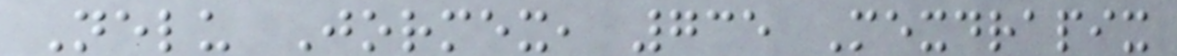Nelu Jormex, 735 Mexdrapix
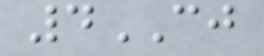4CJ
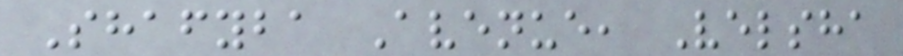Shafyba Avenue, Velsha
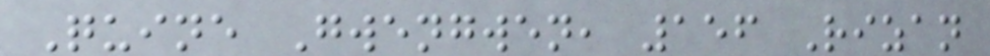Quine Gwengwen, 156 Rizan
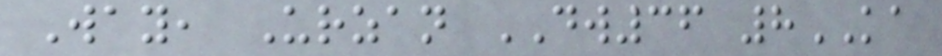Way, Urzan DW36 8KA
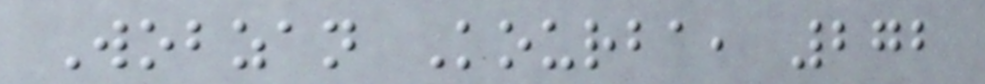Wobzan Kourba, 272
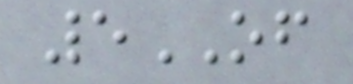5OF
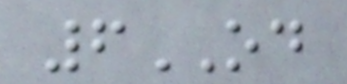6OD
